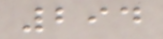294
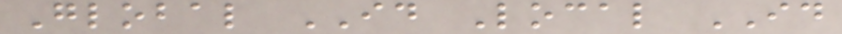Global ID Local ID
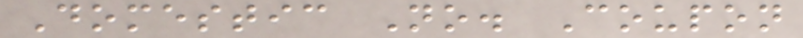Domestic No. Coupon
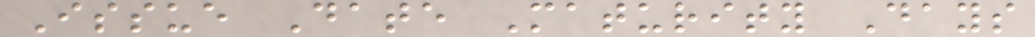Issue Date Maturity Days
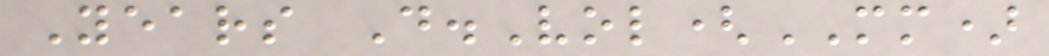Years D.Vol(MM)
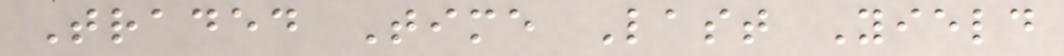Traded Time Last Yield
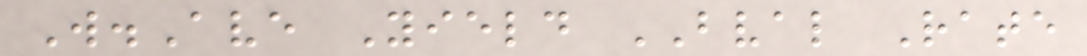W.Ave Yield BVAL Rate
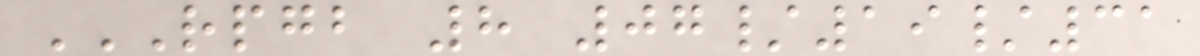RPGB 8 07/19/31
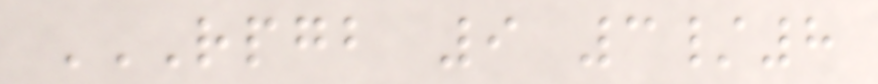RPGB 9 3/8
